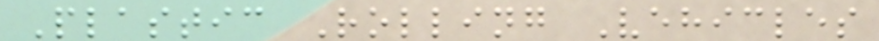Plastic Rolling Vehicles
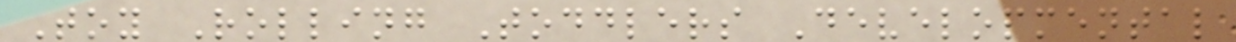Toy Rolling Toddlers Developmental
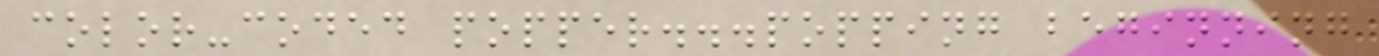color-coded popper...popping beginning
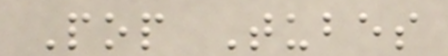Pop Tubes
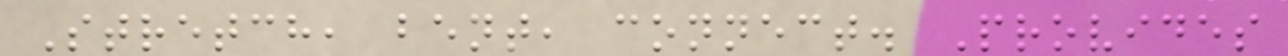Stretch, bent, connect. Provides
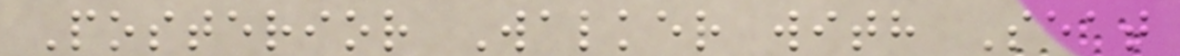Posterior Walker with Seat
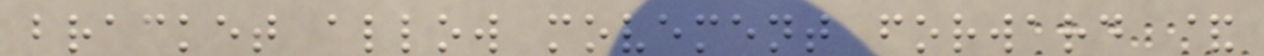bracket allow movement forward &
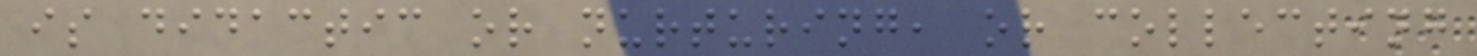is didactic or nurturing, or collecting
